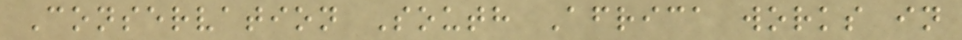Conservation South Africa works in
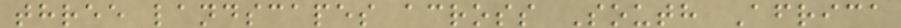three landscapes across South Africa
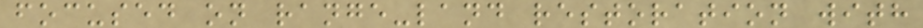focused on range-land restoration with
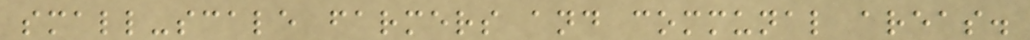small-scale farmers and communal areas.
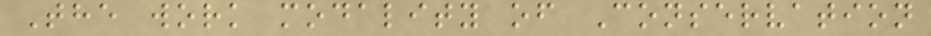The work modality of Conservation
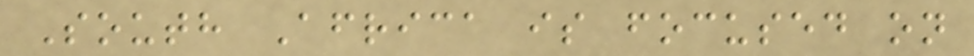South Africa is focused on
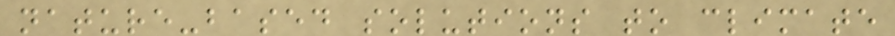nature-based solutions to climate
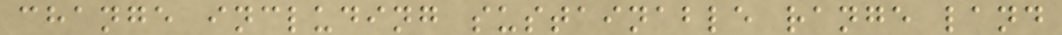change including sustainable range land
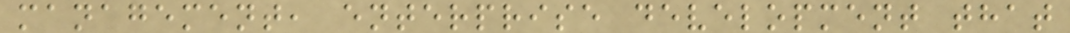management, enterprise development that
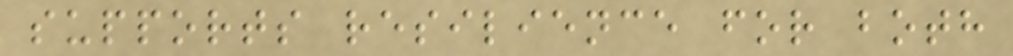supports resilience for both
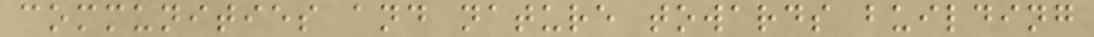communities and nature towards building
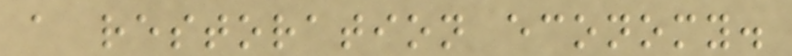a restoration economy.
